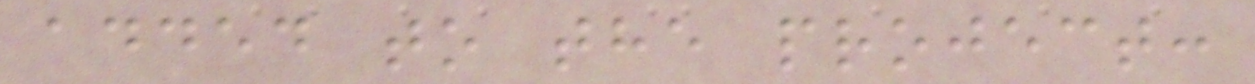added to the project:
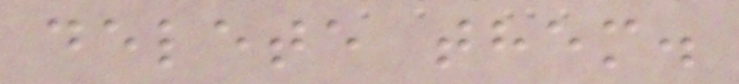delete them.
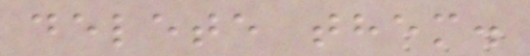delete them.
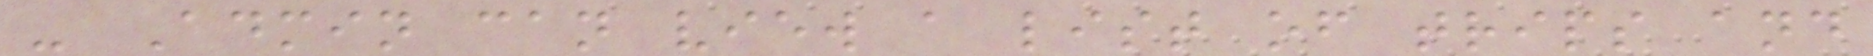- Admin can view a list of trips and
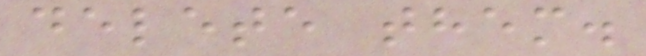delete them.
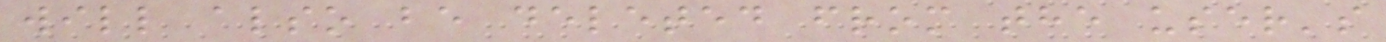will also be deleted from the user's
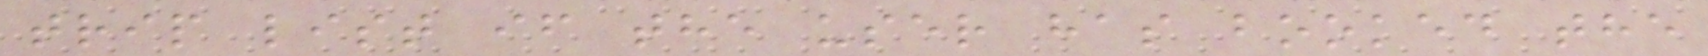trip list if the user has booked the
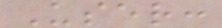User:
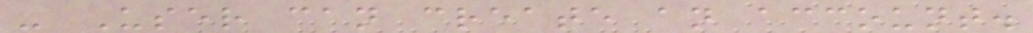- User can create an account.
